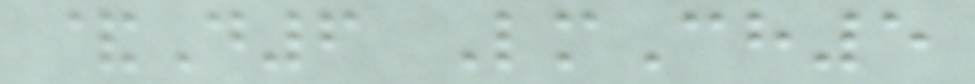&D6 LmCh5
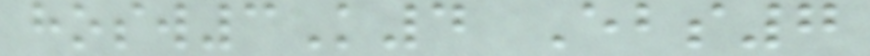hosw3K4 Ebs7
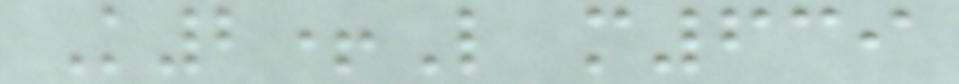K2+L m639
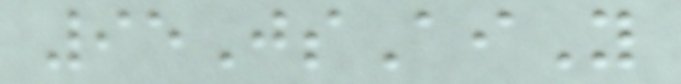95JsAiY
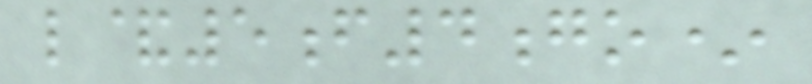l&5f4go*
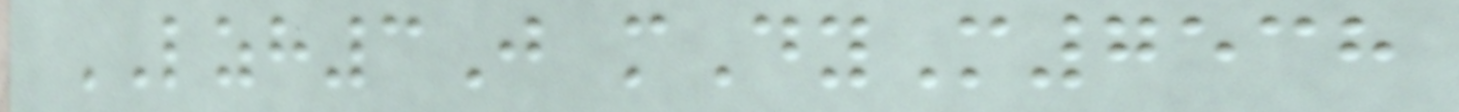LZH3J mDyM7538
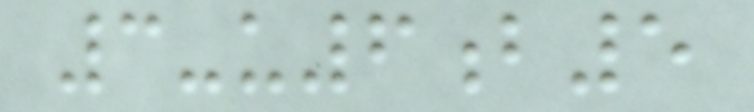3-u6b5
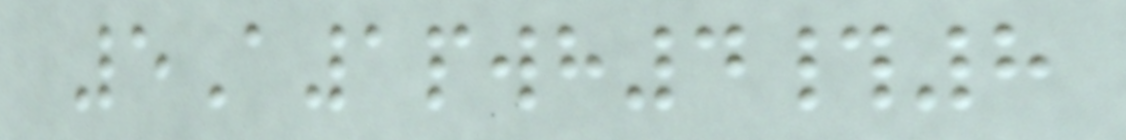5A1pwh4#8
